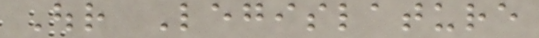Our Legislature
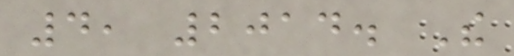4, 2014. The
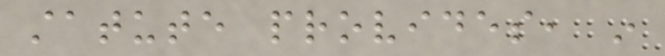statute provides, in
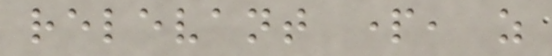relevant part, as
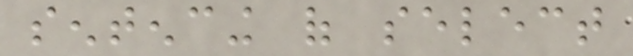sentencing of select
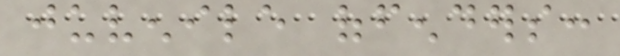juvenile offenders:
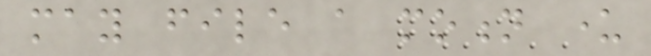may file a motion under
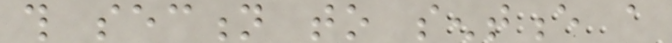this section to sentence a
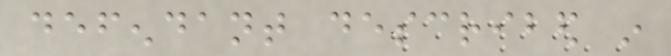defendant described in
